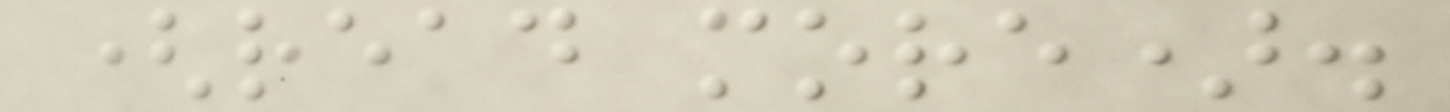(read more).
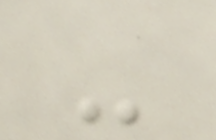-
